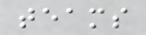teams
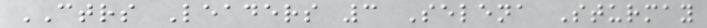CTRS Leaders 3 Selena Sturmay
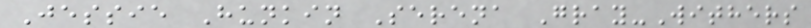Jessie Hunkin Serena Gray-Withers
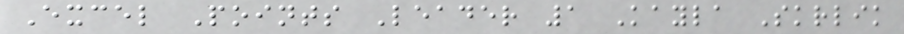Excel Points Leader 1 Kayla Skrlik
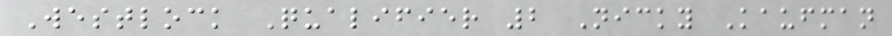Westlock Qualifier 2 Nicky Kaufman
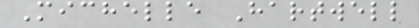Michelle Hartwell
